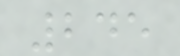245
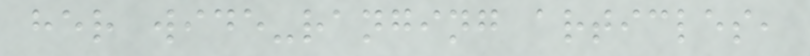her wide-ranging articles,
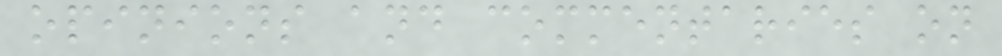opinions and commentaries on
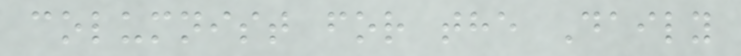columnist for the Daily
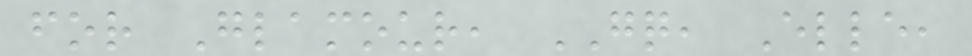for Glamour, GQ, Elle,
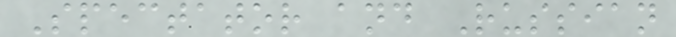Spectator and Russian
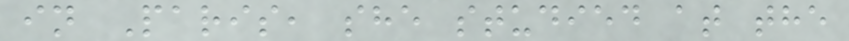in Paris, she studied at the
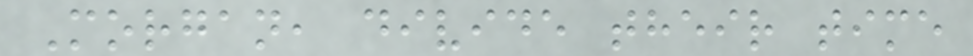Morgan, divide their time
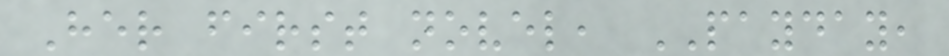Her first novel, PAYDAY,
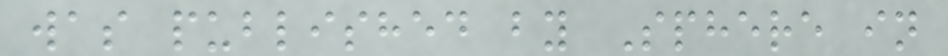was published by Sphere in
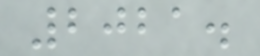2021.
